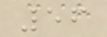56
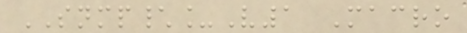SNMP\_V1 Macro
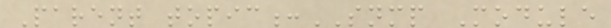Parent topic:SNMP Module
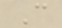C
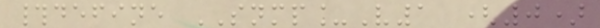#define SNMP_V1 (0)
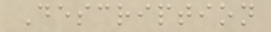Description
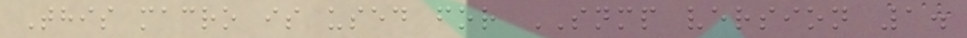This macro is used for SNMP version 1.
